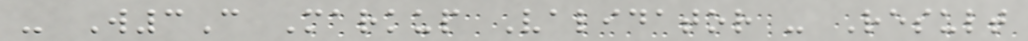- W3C Markup Validator - Result
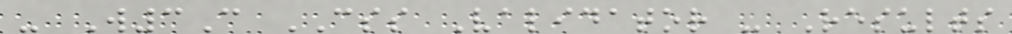- W3C CSS Validator - Results
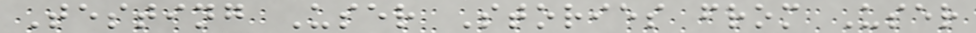Testing User Stories from User
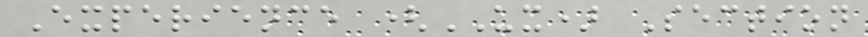Experience (UX) Section
